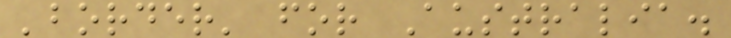'border' for Australia.
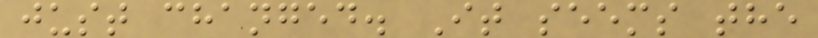just changed. It seems the
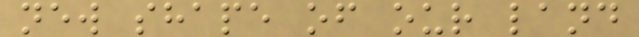new shape of our land
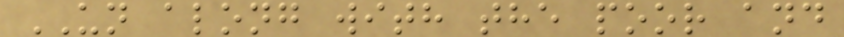UN along with the poor and
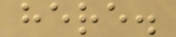here.
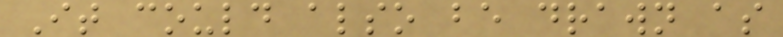It could also be drawn as
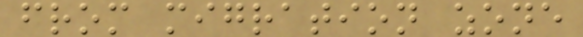from migration zone
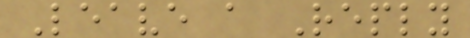Leave a Reply
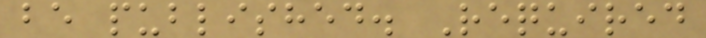be published. Required
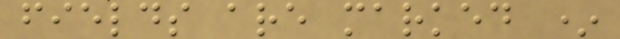fields are marked *
